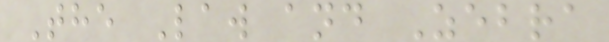The Law and Zebra
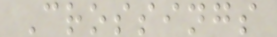Crossings
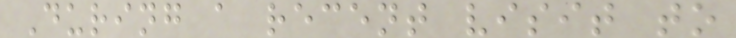During a recent visit to
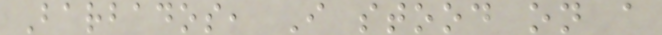Barbados, I stood on a
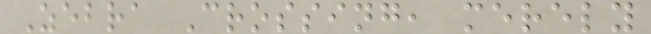Zebra Crossing, merely
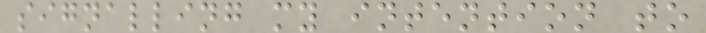signalling my intention to
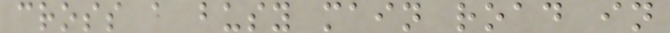cross a busy main road in
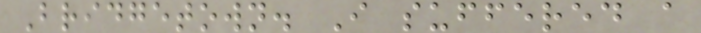Bridgetown. I suffered a
